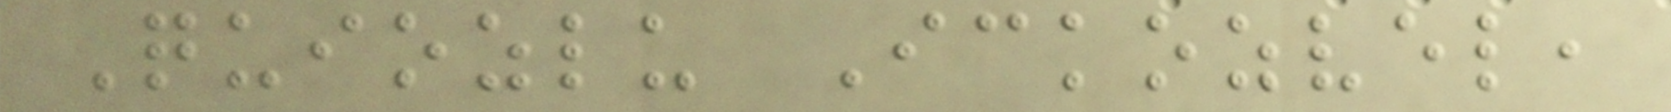Quiozlu Ickozvel,
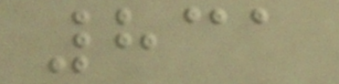831
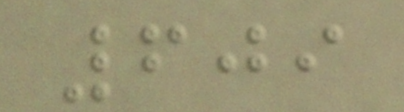609
